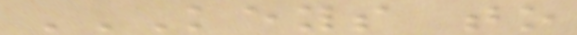KEYS TO
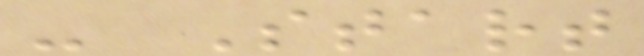- Start
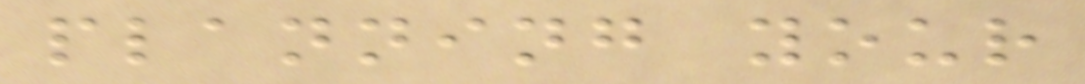planning your
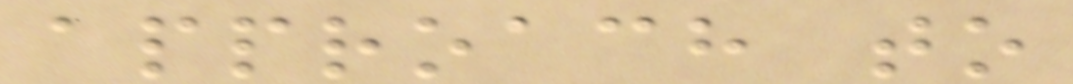approach to
